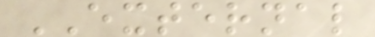EXTERNAL
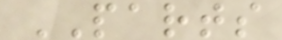PARTS
